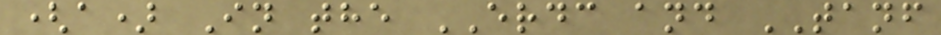(a) In the ERDC and TANF
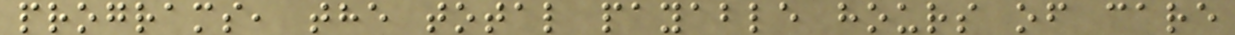programs, the total payable hours of care
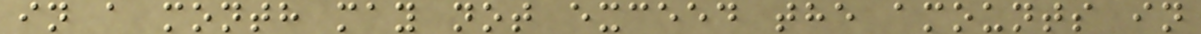in a month may not exceed the amounts in
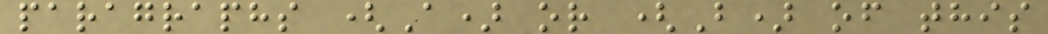paragraphs (A) or (B) of this
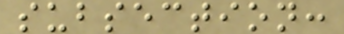subsection:
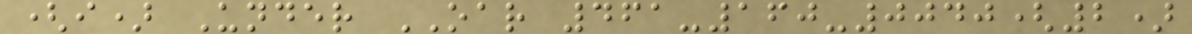(i) Under OAR 461-160-0040(2)
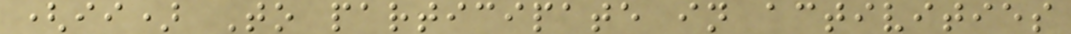(ii) To participate in activities
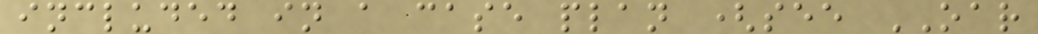included in a case plan (see OAR
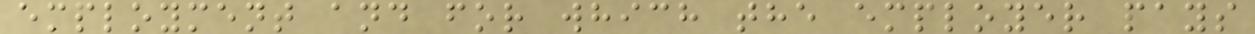employment and for which the employer pays
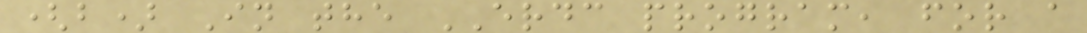(b) In the ERDC program, for a
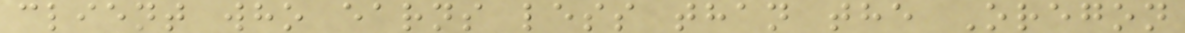client who earns less than the Oregon
